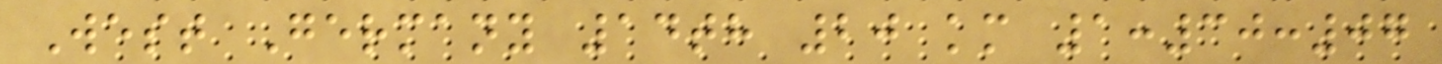West Germany 14th 20 km 1:30:07
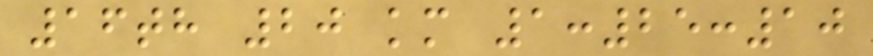16th 20 km 1:25:10
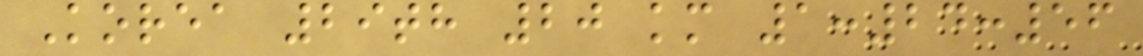Korea 29th 20 km 1:24:56
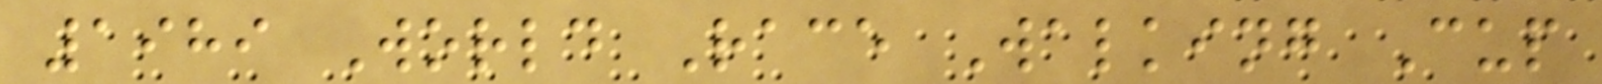1989 World Race Walking Cup
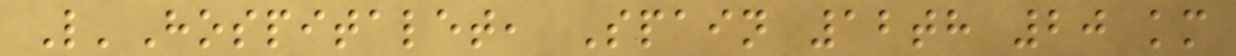L'Hospitalet, Spain 12th 20 km
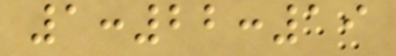1:22:19
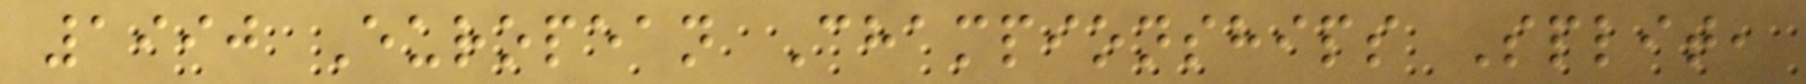1990 European Championships Split,
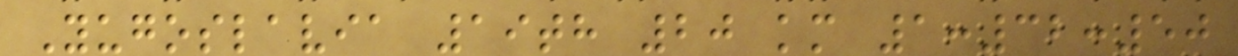Yugoslavia 19th 20 km 1:32:50
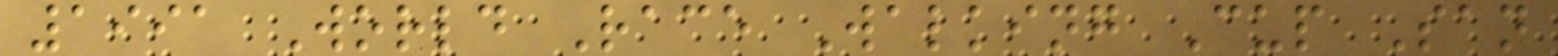1991 World Race Walking Cup San
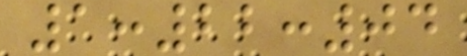1:22:04
